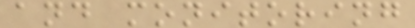and monitoring
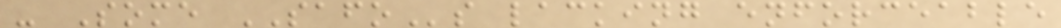- Some SAFOs lacking enforceable
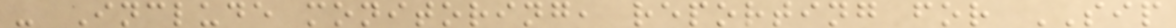- Include monitoring, reporting for SIP
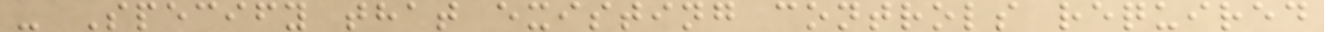- Specify that existing controls required
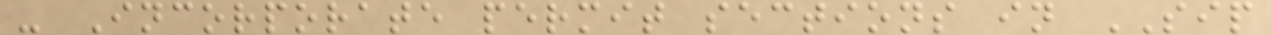- Incorporate permit sections in SIP
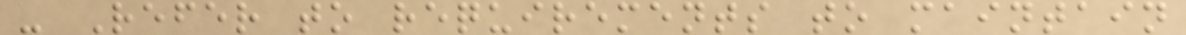- Refer to requirements to maintain
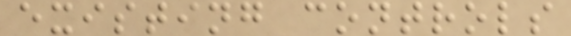existing controls
